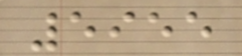5955
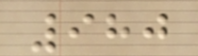980
